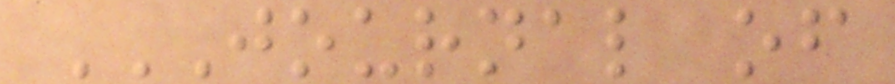JOURNAL OF
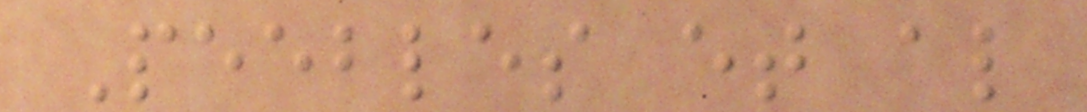Peebles et al
